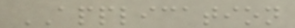APPLICATION
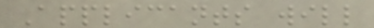Applicants will
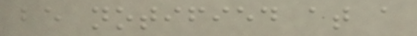be notified at a
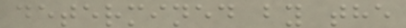determined by the
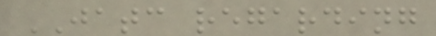JATC regarding
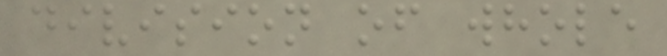division of whole
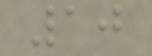10
